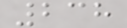238
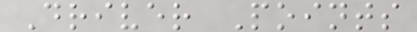Driver Points
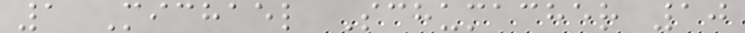1 Michael Schumacher 10
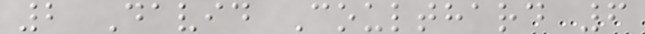2 David Coulthard 6
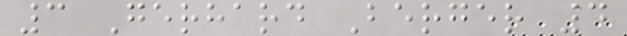3 Gerhard Berger 4
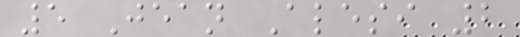5 Jean Alesi 2
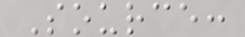Source:
